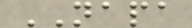NAPA
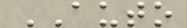AUTO
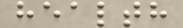health
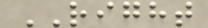RIGHT
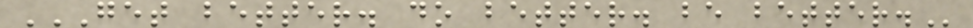GET BETTER. DO BETTER. BE BETTER.
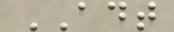ADT
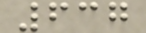637
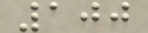100
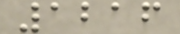1216
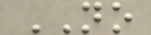NO
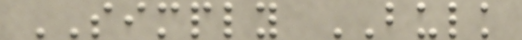SIMPLY BULK
